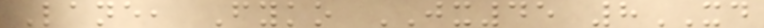Lane, Fyko JX45 8XD
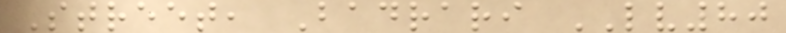Street, Badrari LV80
